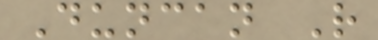Duncan R
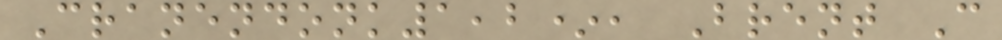Cranendonk1,2*, Brent C
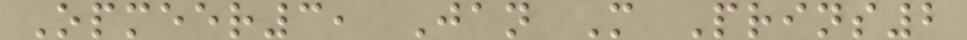Opmeer3, Jan M Prins2
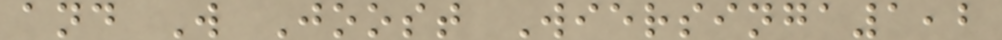and W Joost Wiersinga1,2
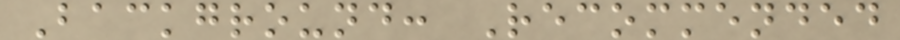Background: Recommended
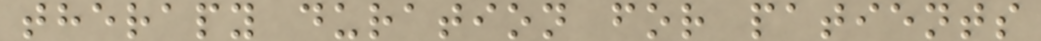therapy duration for patients
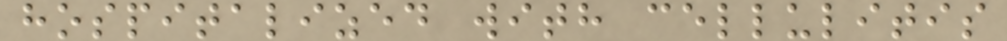hospitalized with cellulitis
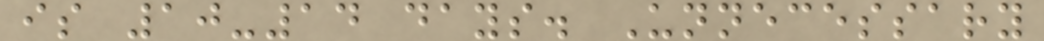is 10-14 days. Unnecessary
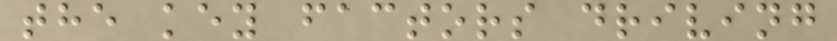the key factors driving
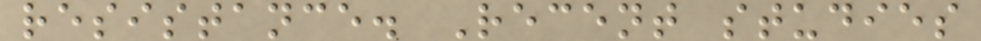resistance. Recent studies
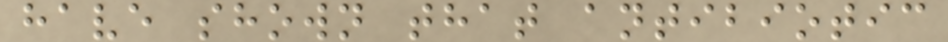have shown that antibiotic
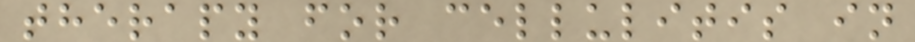therapy for cellulitis in
